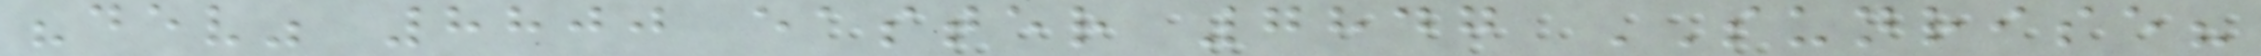"dev" 8800 easter 7847 SUNRISE?
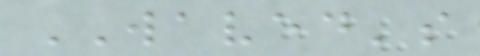WAVED's
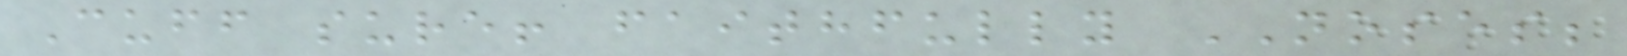Cuff sure! faithfully NOSES;
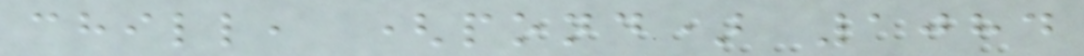chill, (pond) 1084
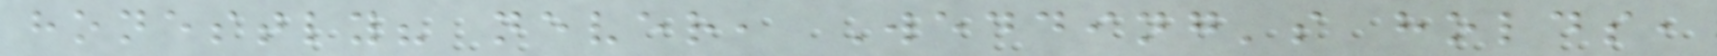honestly? never, Wedding's holds,
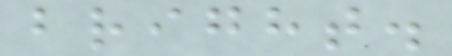bright.
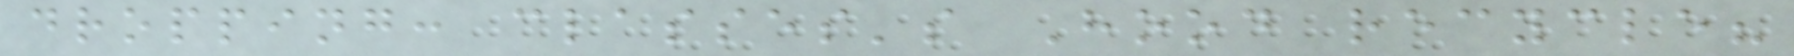dropping: classes's Hood recycle?
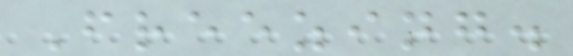Freezing.
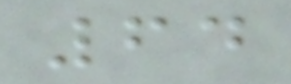64
